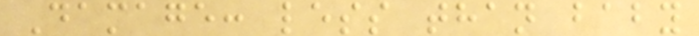Damage: less than baby
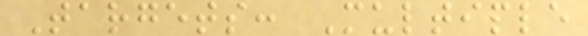Targets: Multiple
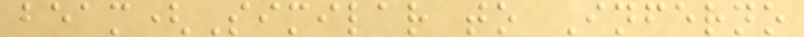beam(Similar to Inferno
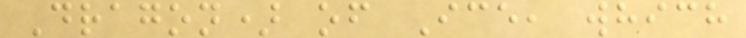Dragon) of Ice, which
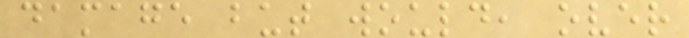damage but would, over
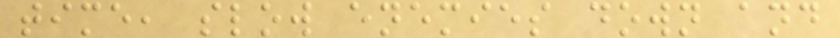time, slow enemies down and
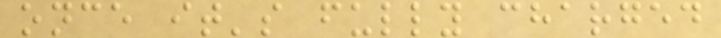once it's fully charged
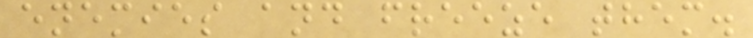enemies and freeze them.
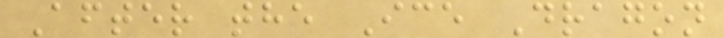After the Ice Dragon
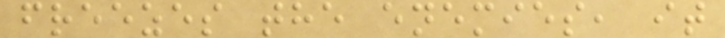freezes the enemies, it
